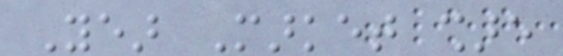Year Market share
